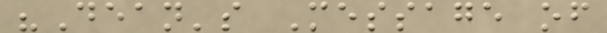"Dean's Message of
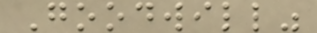Goodwill"
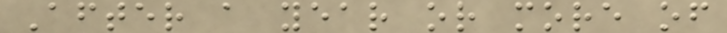After a year or more of
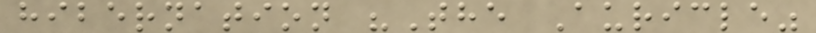hibernation "The Auricle"
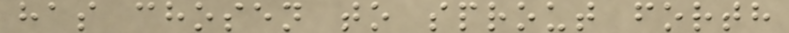has chosen to sprout forth
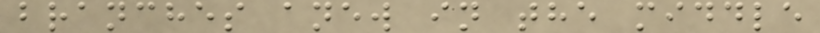branches anew in the middle
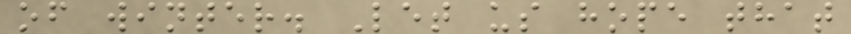of winter. Let us hope that
